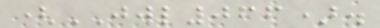(JWL066).
